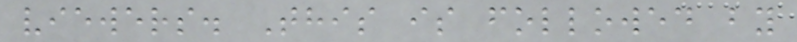viewers. This is followed by
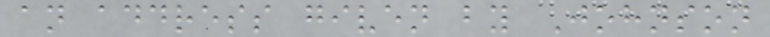an address given by Johnson
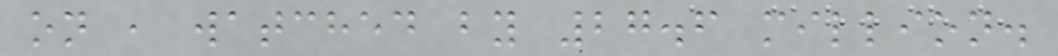on , watched by 27.6 million.
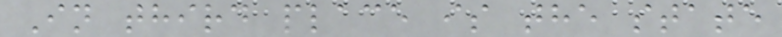In third place is the state
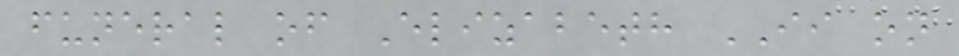funeral of Elizabeth II on
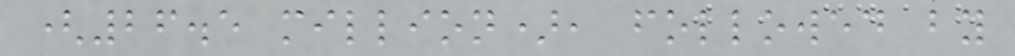(26.5 million), followed by
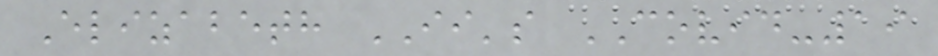Elizabeth II's COVID-19
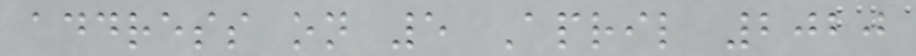address on 5 April 2020
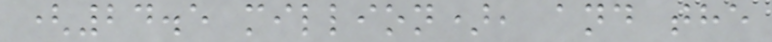(24.5 million), and the
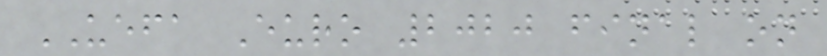UEFA Euro 2020 final on
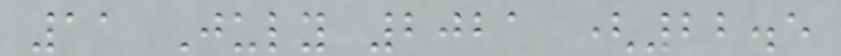11 July 2021 (22.5
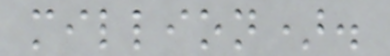million).
